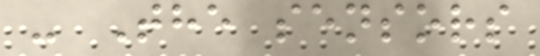- The sensors
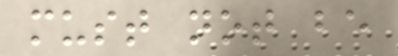must not be
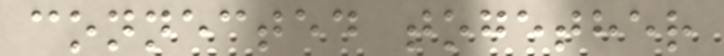connected together
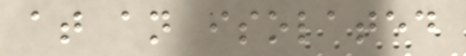at an isolated
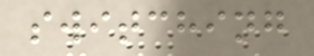switching
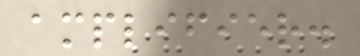amplifier.
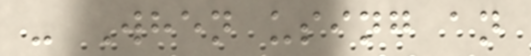- When using an
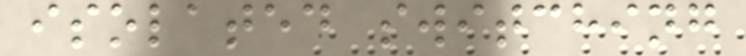isolated switching
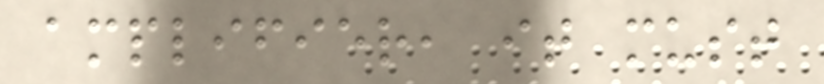amplifier, it must
